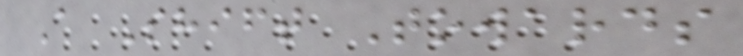A Shift Towards
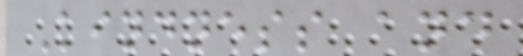Kindness and
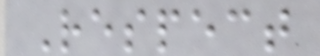Respect
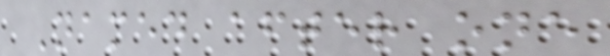Named after one
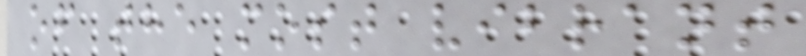of the most vibrant
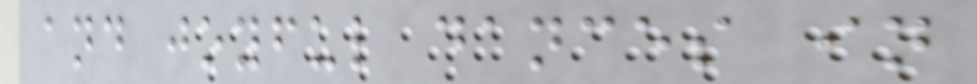and joyful dances in
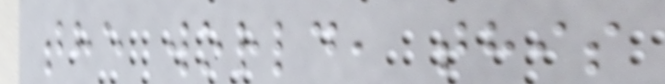the world, this
